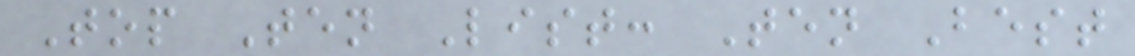Top Ten List: Ten Best
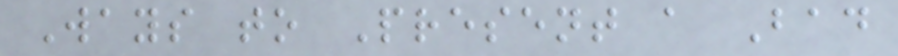Ways to Present a Bad
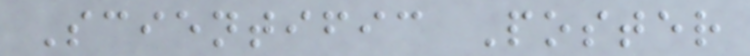Scientific Poster
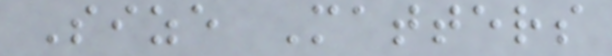Size Matters
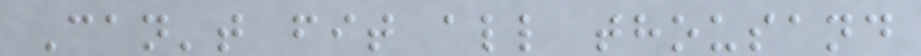Can't fit all thousand
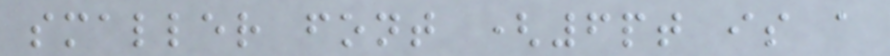smaller font (6pt is a
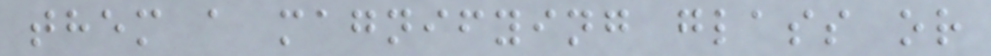them a magnifying glass or
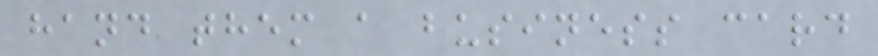hand them a business card
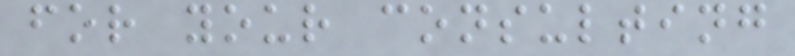for your consulting
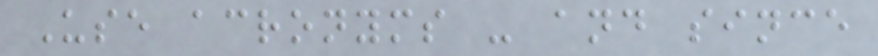Use acronyms - and since
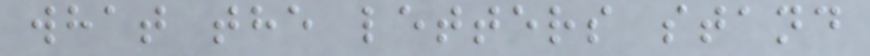what the letters stand
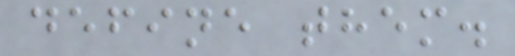define them.
